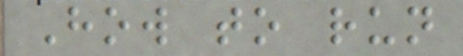How to run
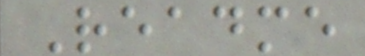Readme
